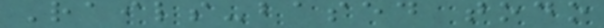Rails-based todo
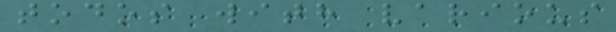todos with various
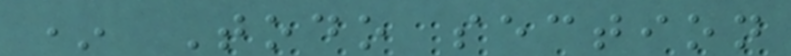* Todo section
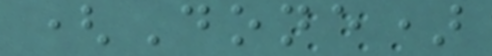(Done)
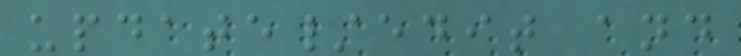update/edit and
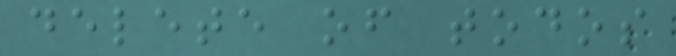delete of todos
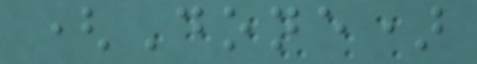(Done)
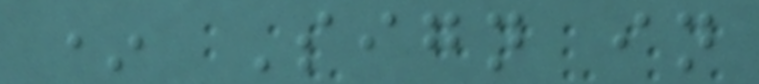* Sign in
